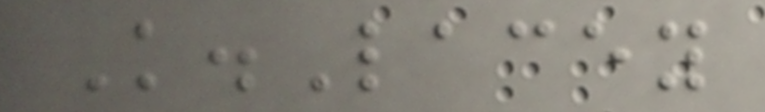K.Lacey
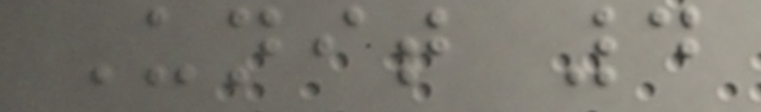Unit 4
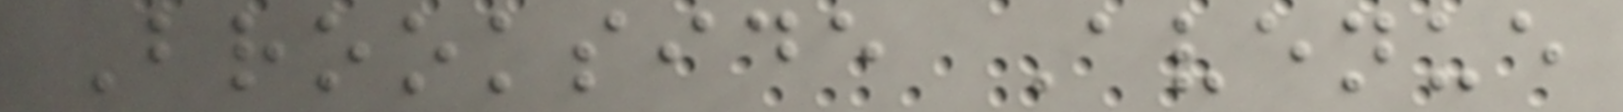Brookside Avenue
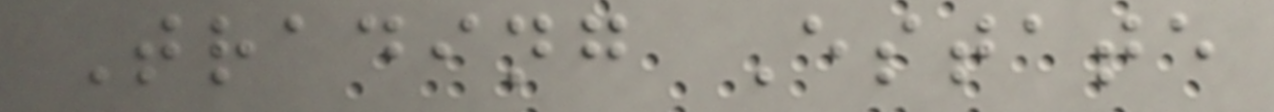Trading Estate
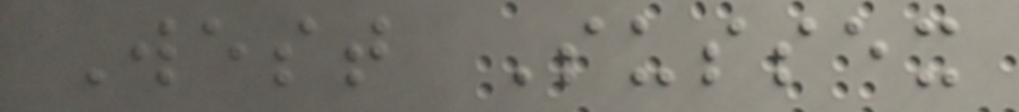West Sussex
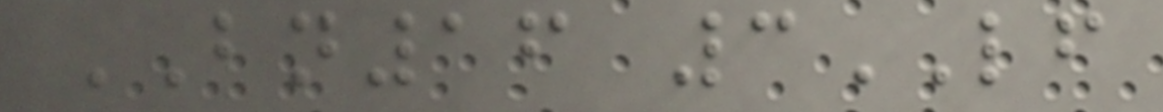BN16 3LF
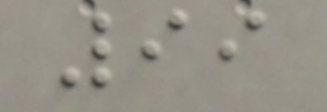99
